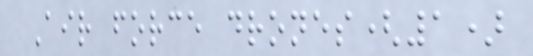Air force drones(1)
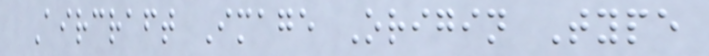Aircraft Image Origin Type
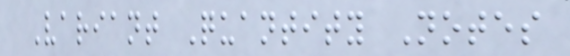Variant Quantity Notes
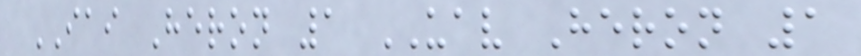IAI Heron 1 UAV Heron 1
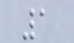1
